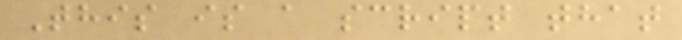This is a script that
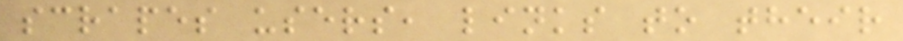scrapes users, links to their
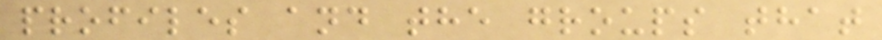profiles and the groups that
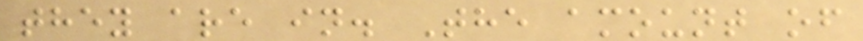they are in. The amount of
